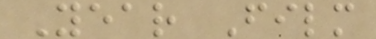Year Film
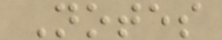Notes
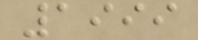1999
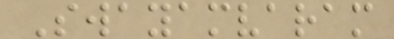Swayamvaram
